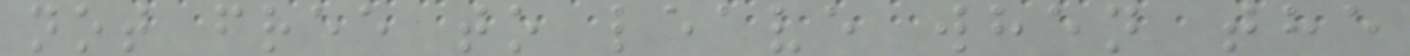not free to leave when the
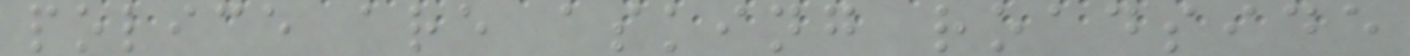police are asking roadside
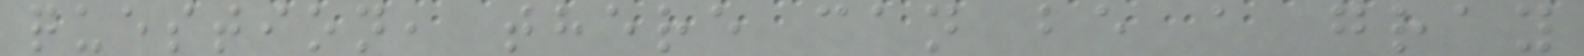question, there can be a gray
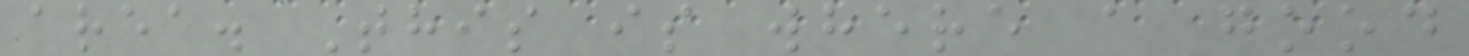area. This is where a good
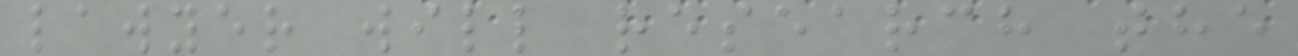lawyer will research the
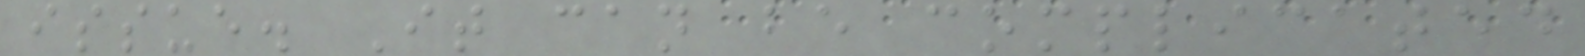issue. It can be complicated
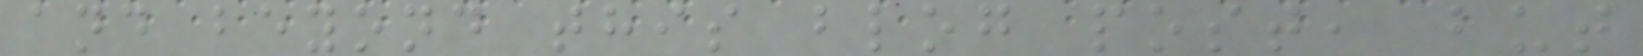and beyond this blog post, but
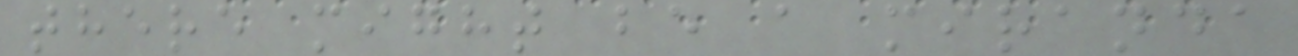there might be a miranda
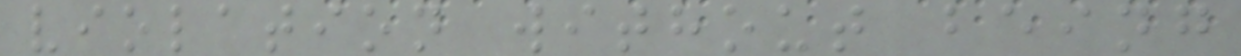violation without being
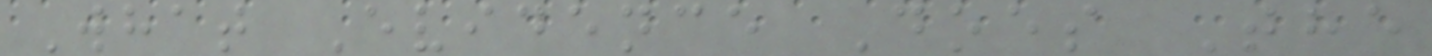What Evidence Does The
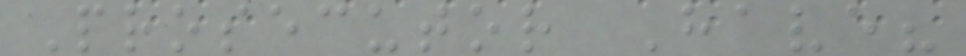Prosecutor Have?
